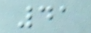41
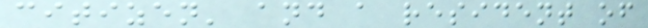citizen' and a resident of
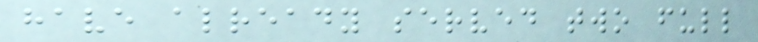have already served two full
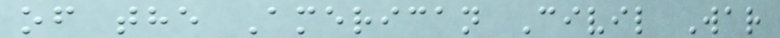of the American Civil War
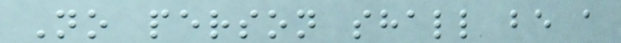No person shall be a
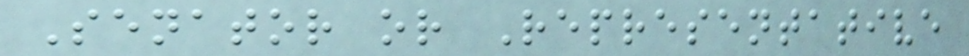Senator or Representative
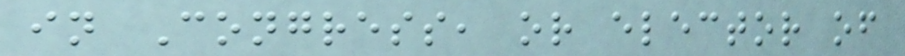in Congress, or elector of
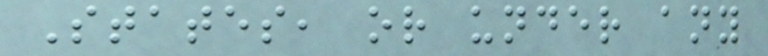States, or under any
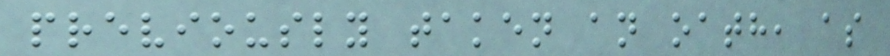previously taken an oath, as
